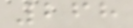268
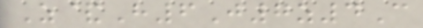Z&H6J7z4C
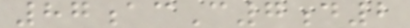87acC7d2
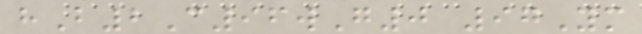hB2C96wG0 97Ym
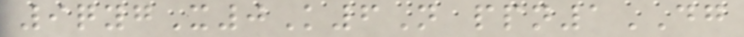9qygX0K6N ppn1DG
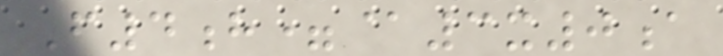F4h=@3x0a
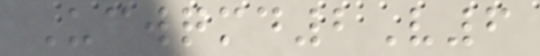Ucwqmd2V6
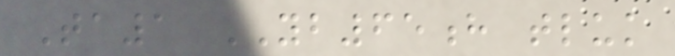Ta1 YB65h tluk
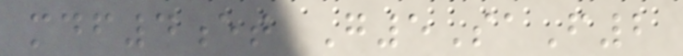mdf4et G5SaF2
